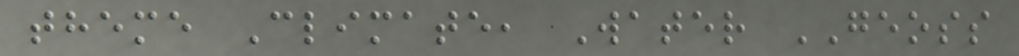theme Climate, Water GEOSS
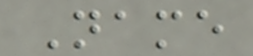Name
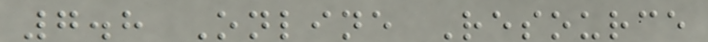7.8 Online Resource
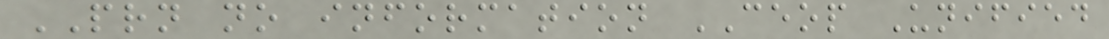PRN no information CEOP Unified
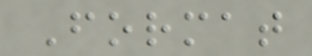Format
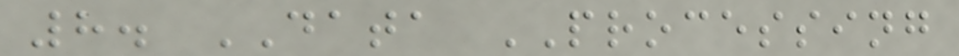8. DATA PROCESSING
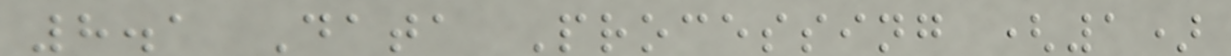8.1 Data Processing (1)
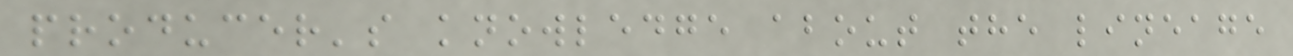producer's knowledge about the lineage
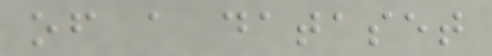of a dataset
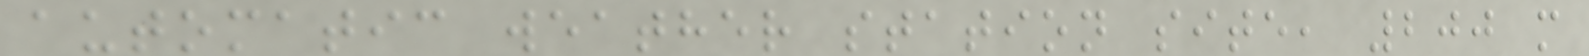automatic weather station site, 200 m
